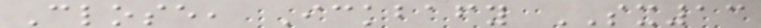Close, Ickbafy SX13
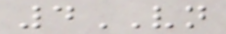4VN
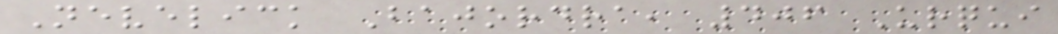Nevelick Bajordra, 406 Urqui
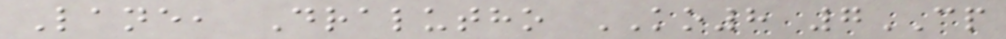Lane, Dralutho KO8 7CP
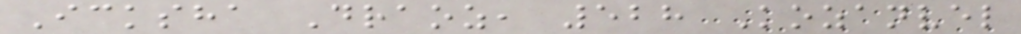Icksha Draoz, 528 Kozanvel
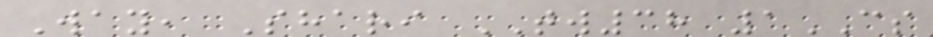Way, Shari TW38 1CS
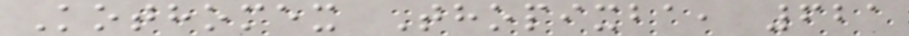Kothomex Thopixba, 621
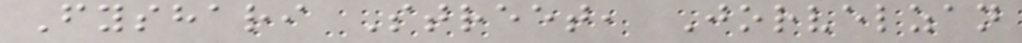Fyshari Street, Jorvelzan
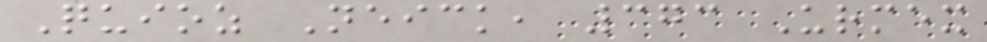Quioz Neick, 373 Urmex
